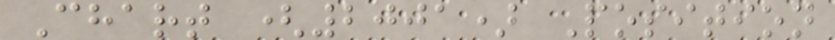Chart (2001) Position
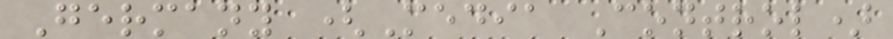Germany (Media Control)
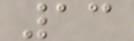13
